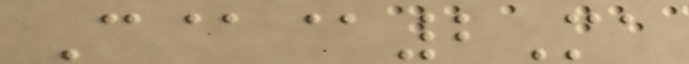C@@2Ma
